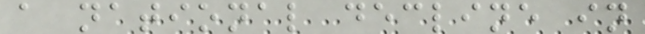a national decline in
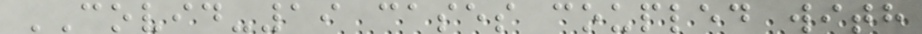COVID-19 cases coupled with
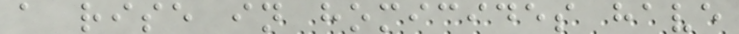a rise in homicides have
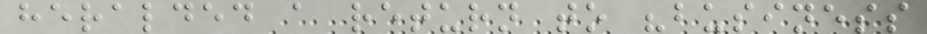heralded a return to "business
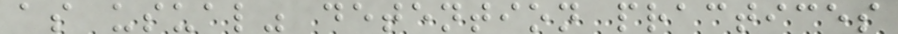as usual" detention practices
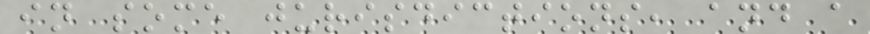in some jurisdictions, and a
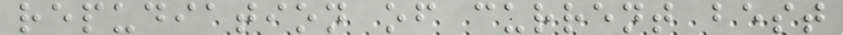repudiation of current best
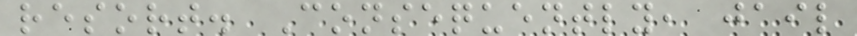resort. Consequently, jail
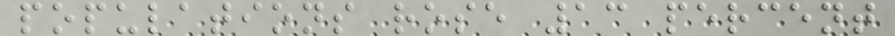populations rose 13 percent
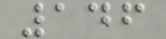146
